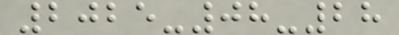2025-08-28
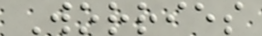Worries
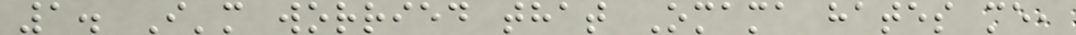1. I'm worried that Omama hates me,
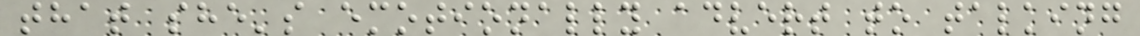that she's emotionally advert to talking
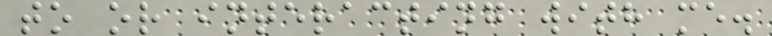to or interacting with me.
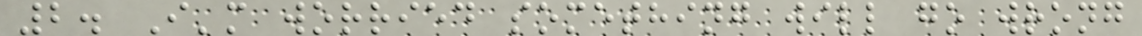2. I'm worried something will go wrong
